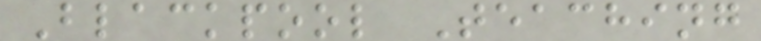Blackpool Teaching
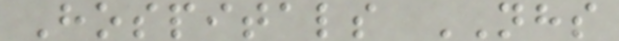Hospitals NHS
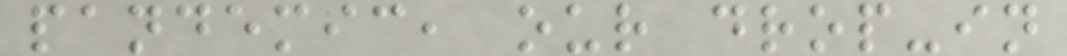pandemic, our drop-in
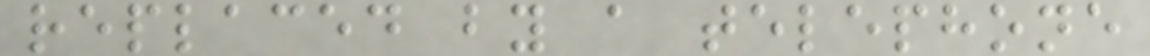replaced by a telephone
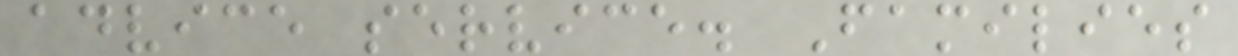advice service. Families
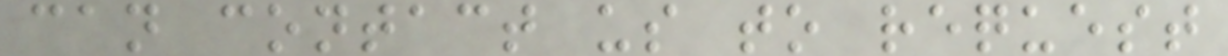can contact us to request
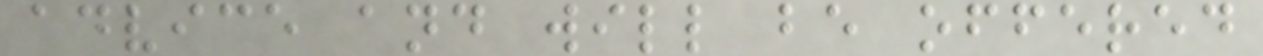advice and will be offered
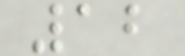12
